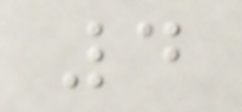4
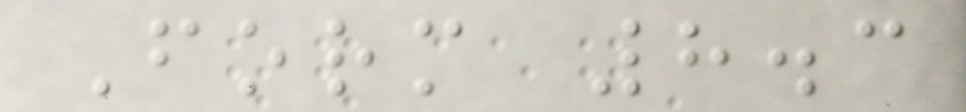Form 8.3
